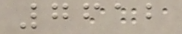7612
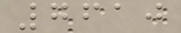7610
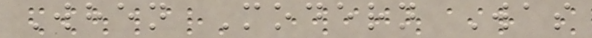When Modern Was
